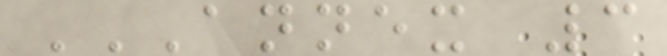ANNEX 3
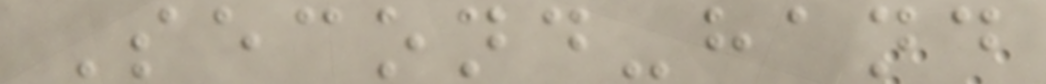Second-hand
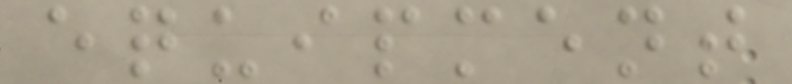equipment
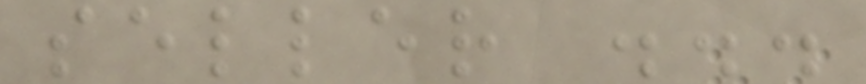seller ...
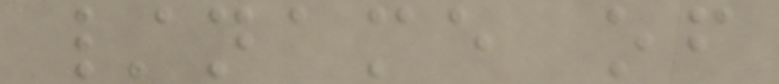/name of
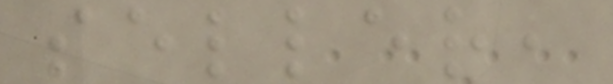seller,
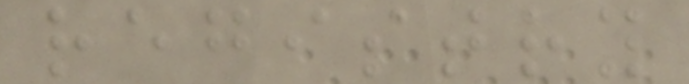registry
